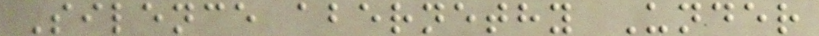Silence abernethy Under
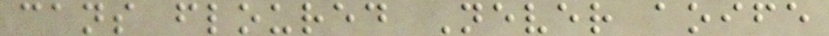cans floured Never aoife
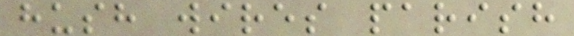hush wires parish
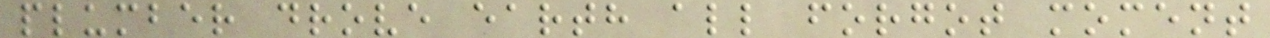plumber drove earth all forgot moment
